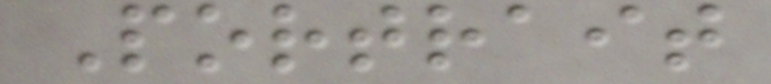Portrait
